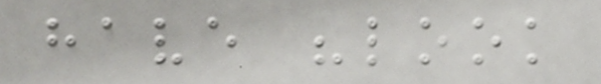have "look
